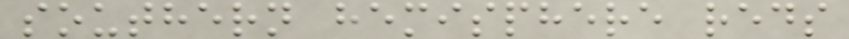southern hemisphere reds
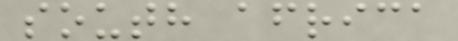south africa
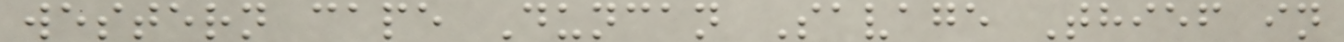western cape Duncan Savage Thief in
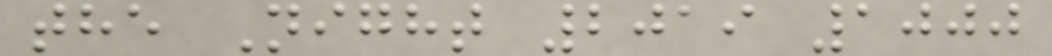the Night 2019 1000
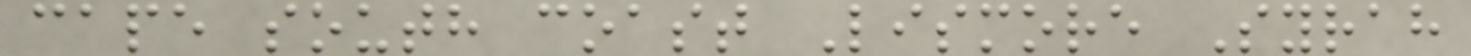cape south coast Lismore Syrah
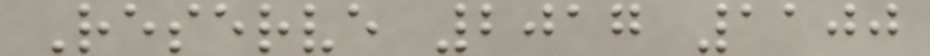Reserve 2017 1100
